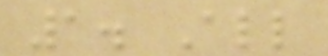1. All
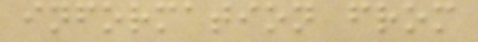information from
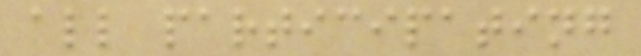all participating
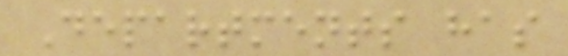Departments has
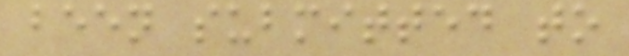been submitted to
